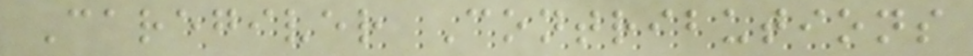Caregiver Contributions
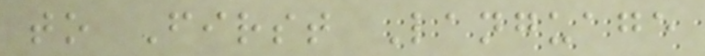to First Language
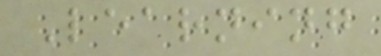Learning
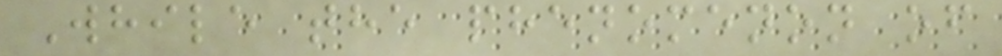While the phenomenon of
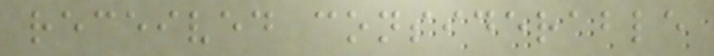received considerable
